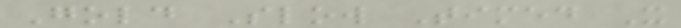Gold Slow Timed X
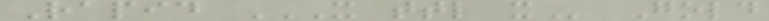Rapid X TTL X Gold
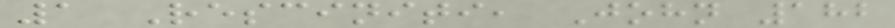1 Resciniti, John 182
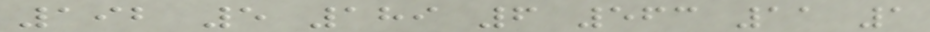192 5 189 6 563 11 1
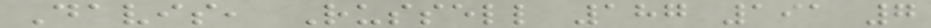Davis, Russell 187 191 7
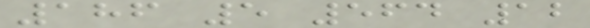186 5 564 12
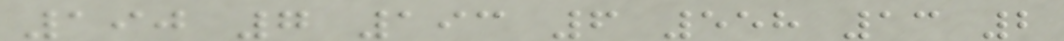190 7 193 6 558 13 2
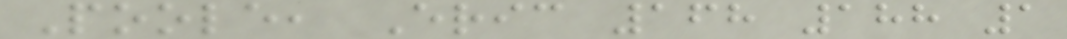Poole, Eric 168 188 1
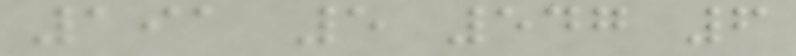191 5 547 6
